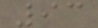93
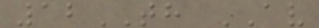12TH AV
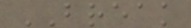BREAK
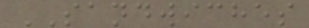SANDWICHES
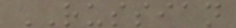RUSSIAN
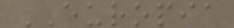EUROPIA
